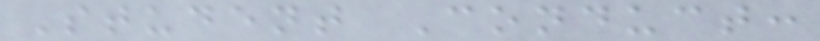Student Conduct:
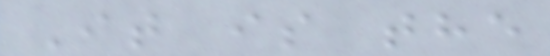It is the
